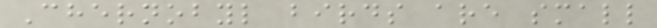Chernobyl birds are small
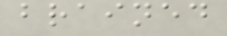brained
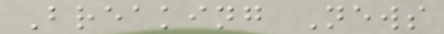Breaking News
